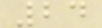24
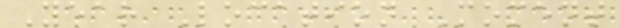Year Location Moment
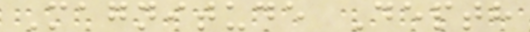Magnitude Depth
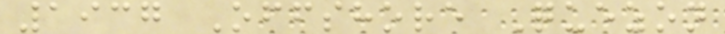1937 Offshore Quezon
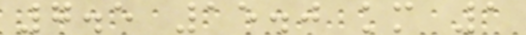7.5 15.0 km 1
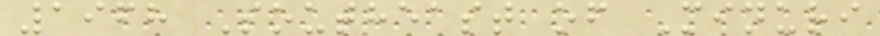1968 Southeast of Minuri
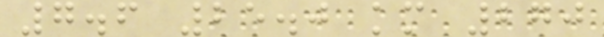7.6 25.0 km 270
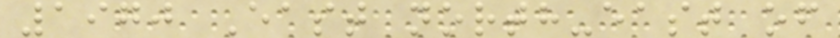1970 East north-east of
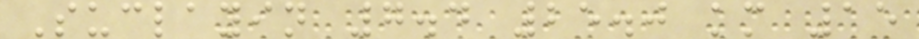Suclayin 7.4 25.0 km 15
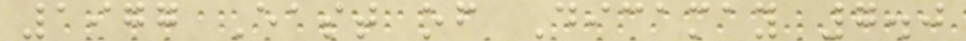1977 East of Dicamay 7.0
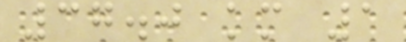37.0 km 1
